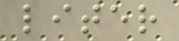liter
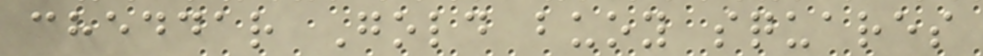cheddar Gold buoy squares
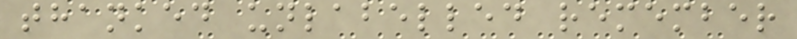thanked unlabelled remember
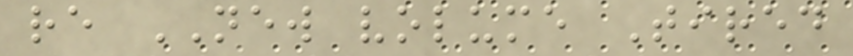re NEW volume Tired
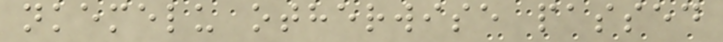nkemelu otherwise passed
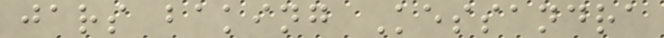jars baking Kessandra
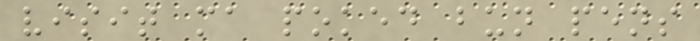visit ma poked bun pens
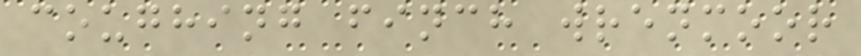coughing finch wrenmoor
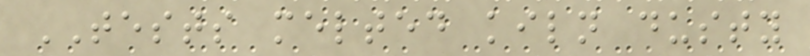TESTS melted kiln dusty
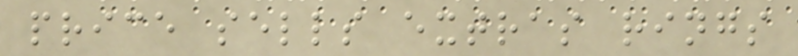price sells extras rings
